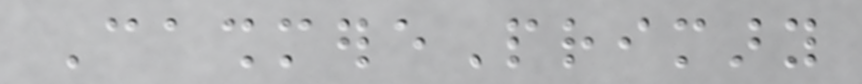CashmerePrimary
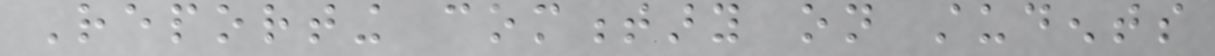Reporting commentary on students
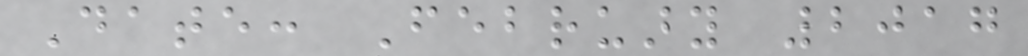Date: February 2017
